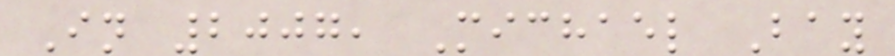In 2007, Michael Bay
